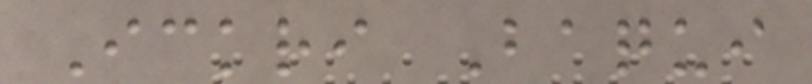Ickri Baqui
